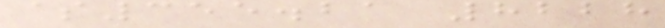$355.21 8228
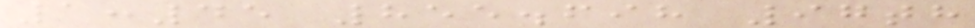1:45 855.698 97th
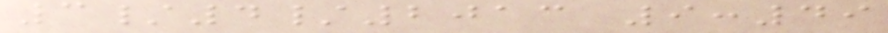3/4/2013 9:49
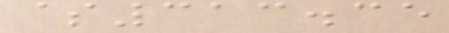$313.35
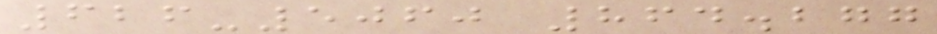626-5060 864.277
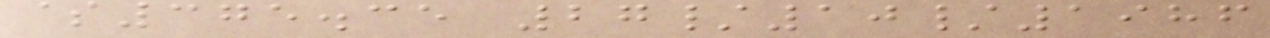$375.35 27/10/1986
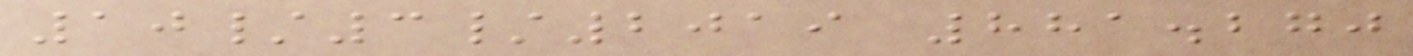10/3/2019 881.270
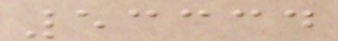53334
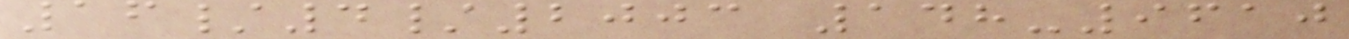16/4/2003 148-9610
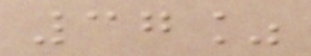37%
